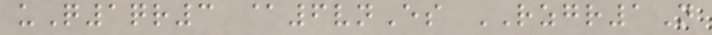uQ1qr3 @6vnEs RZGR1N
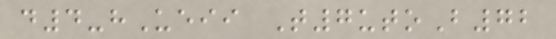d4-hUeii T7utoB72
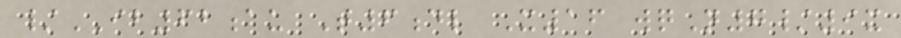/IB62au T6dl X16 wqN7/9x
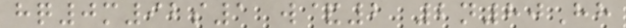hq0m92s1 w&2 2n80Hh
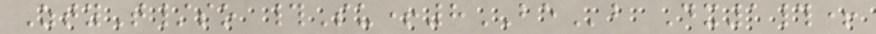ZtyT/so #Su+8BEb Dx1#+
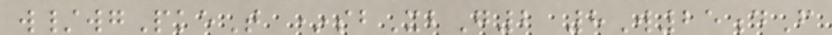w/wgPkeT *sbXbG2 8W25dF
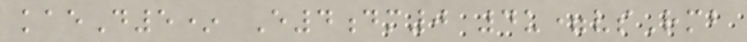kaeD5* E4dm0 4u=vsRmb
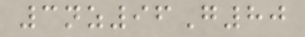3nz96G80
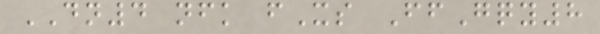DN4 nfk fXs FfGqy8
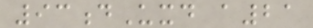93dUxd a21
